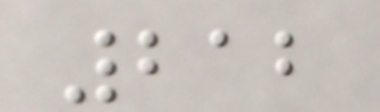212
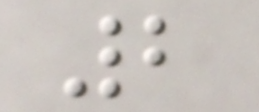2
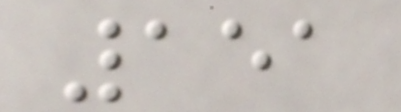151
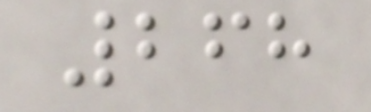268
